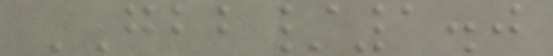GBB/1.0
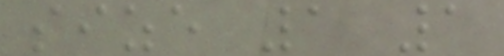size 1 1
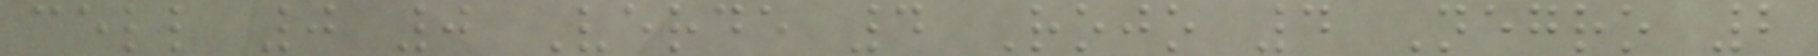cell 0 0 Verde 4 Rojo 4 Negro 2
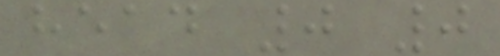head 0 0
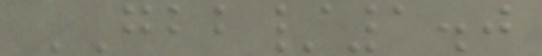GBB/1.0
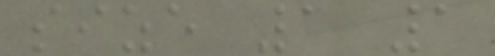size 1 1
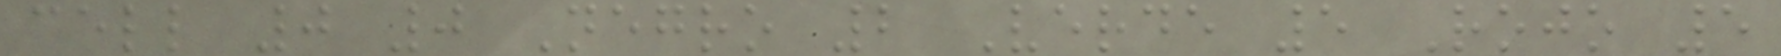cell 0 0 Negro 2 Verde 5 Rojo 5
